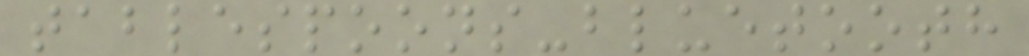tablespoons-bluetooth
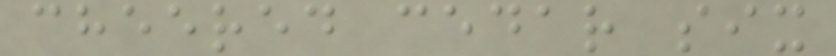cheered cedar six
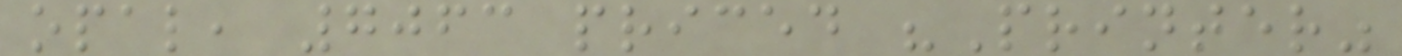opal, 7063 priced "Printer"
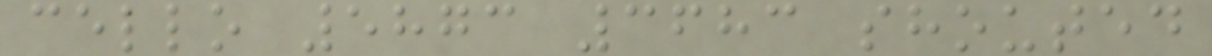cello 5873 3683 shouted
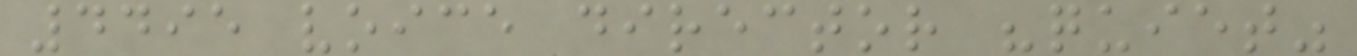4495 voice director "quiet"
